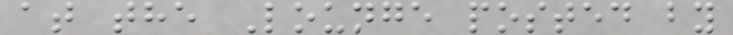at the Lounge posted by
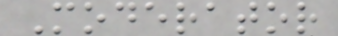Moderator
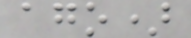ago)
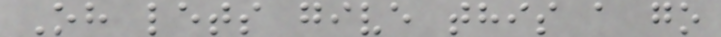Oh lets give this a go
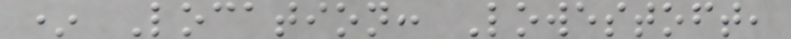* Location: Lowestoft,
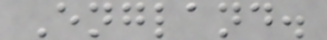England.
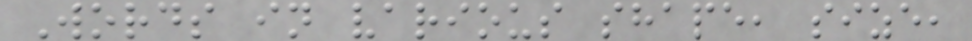Words in various shape, size,
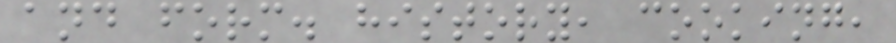and form. history, cooking,
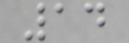14
